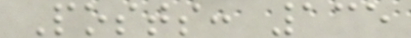Posts: 135
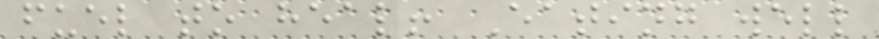fuel to heal! Eating well
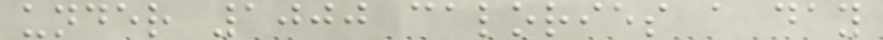under 1000 calories a day
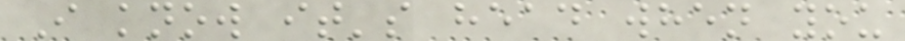I know it's head when you
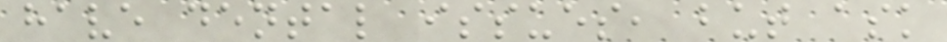have dental issues, but ask
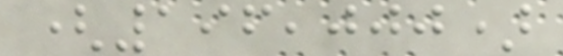(196,000)
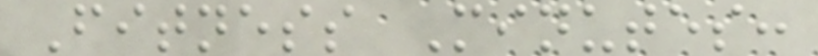Fitness Minutes:
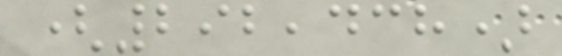(292,438)
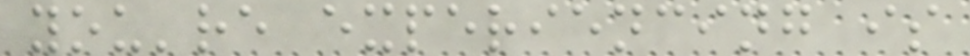you're experiencing is
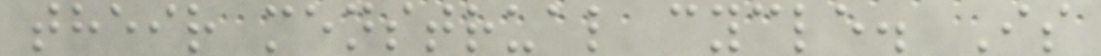their menstrual cycle. Is
